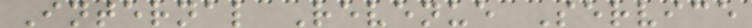Internal Revenue Service
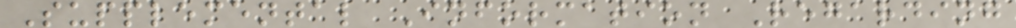Supplemental Information Regarding
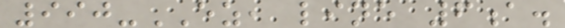990-EZ, line 6a.
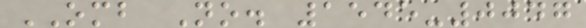OMB No. 1545-0047
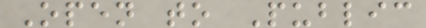Open to Public
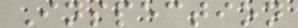Inspection
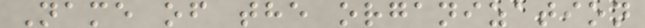Name of the organization
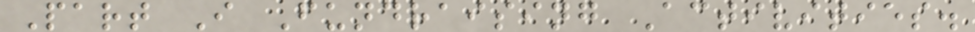Part I Fundraising Activities.
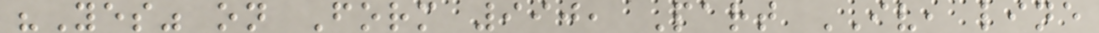"Yes" on Form 990, Part IV, line
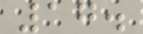17.
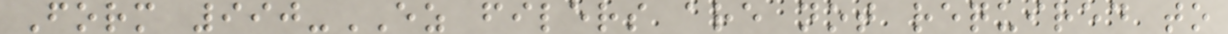Form 990-EZ filers are not required to
